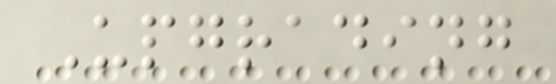Upgrading
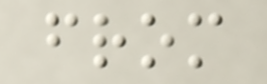from
